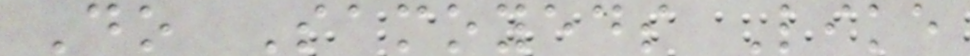Do Samoyeds Like
